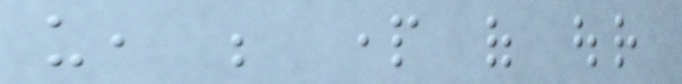us, be part of our
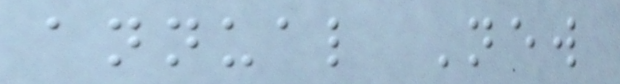annual New
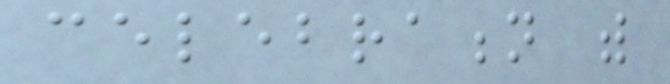celebration with
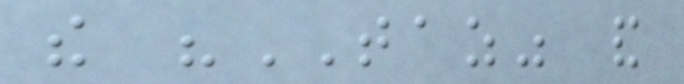the "TAZ" and
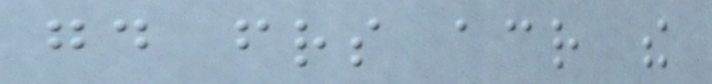good friends across the
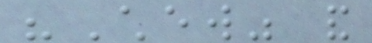"Chew" and
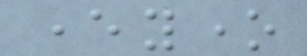everyone
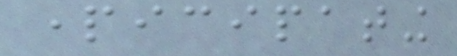participating
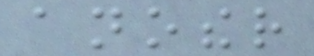another
